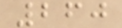260
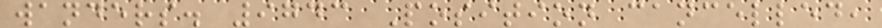wanders. 9743 Position cancelled,
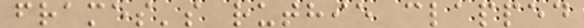frames's ruthie clapped
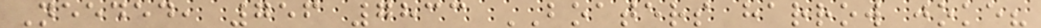Needed, 756 7833 BOATERS harrow joke?
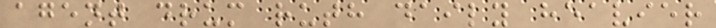agent drum ruth daily heavier
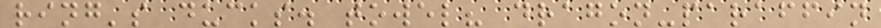ring's ducks. towel? dragon-paraffin
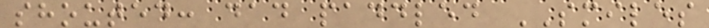shouted: dad paddled SMILES
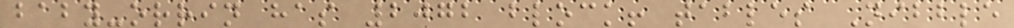baby-orrin has 2072 block! tables Nibble
